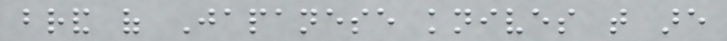brand of Japanese knives that are
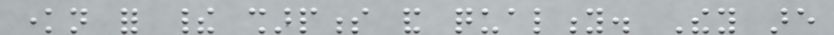known for their sharpness and quality. They are
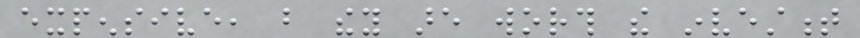expensive, but they are worth the investment
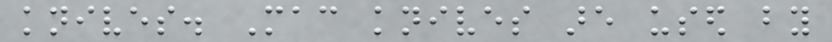knives. Mac knives are used by
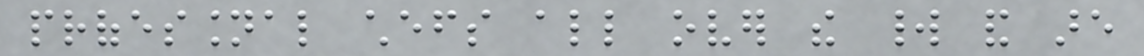professional chefs all over the world and are
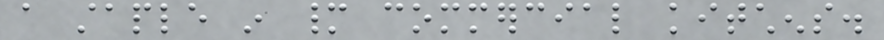a staple in many commercial kitchens.
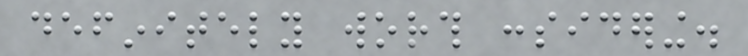definitely worth considering.
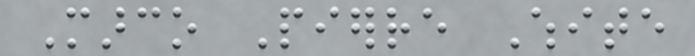Marco Pierre White
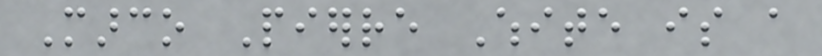Marco Pierre White is a
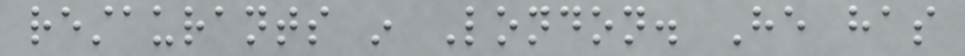restaurants in London. He has
